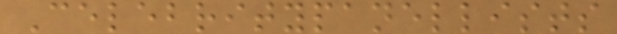Celebritypanellists
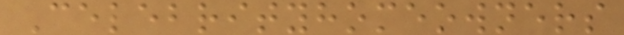Celebrityhomeowners
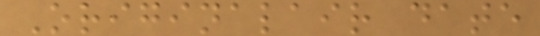Originalair date
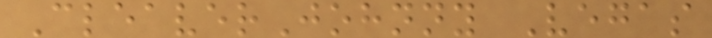CleaverJohnny Vegas
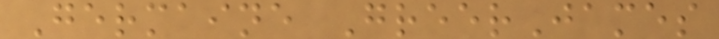Germaine GreerJames
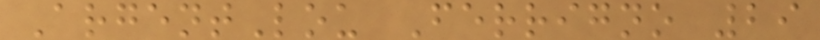ArgentLou Ferrigno 29
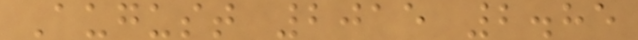August 2015 2.85
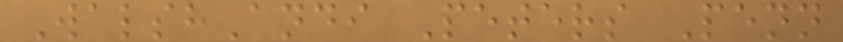WalshAndi Peters Penn
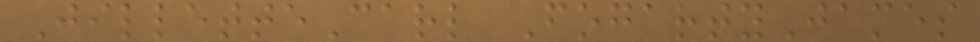JilletteCarl FogartyJames
